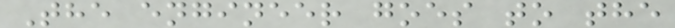The engineer goes to the
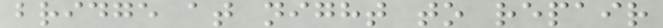bridge at night to repair
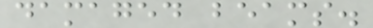damaged beams.
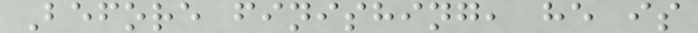Before finishing, he is
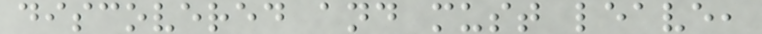discovered and must leave,
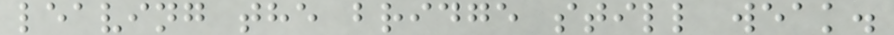leaving the bridge still weak.
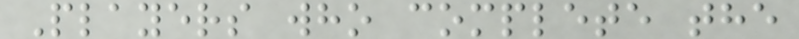Players who complete the
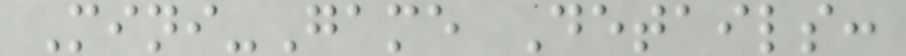Mini-Game Details:
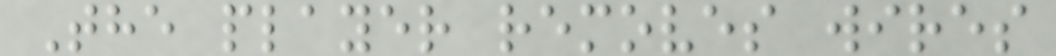The player removes wires
